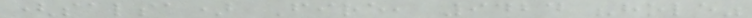(salsa) Fire, 9424 "hole"
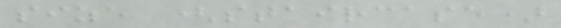size (staircase)
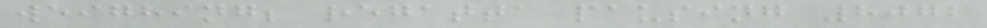weighing; regatta pausing 8072
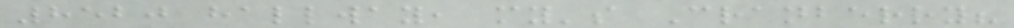8520 hallway, my's Cranberry?
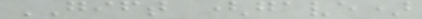GIFT (gave)
